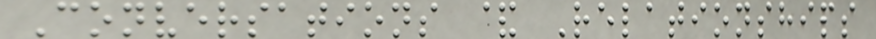Conversations & Relationships
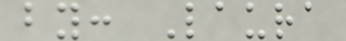by: Laura
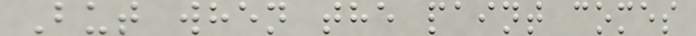But when the paint comes
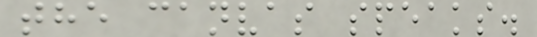the canvas speaks.
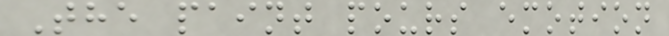The paint pours emotion
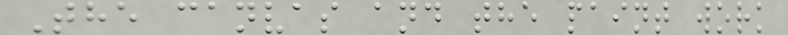The canvas and the paint work
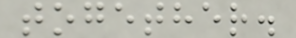together.
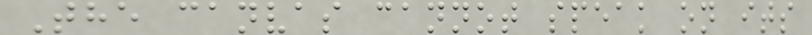The canvas cannot speak on its
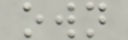own
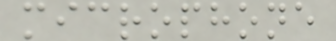microphone
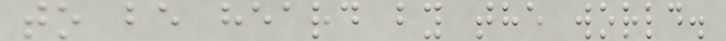to be heard by the world.
